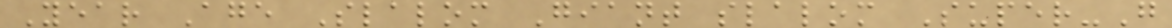Year Age Slalom Giant slalom Super-G
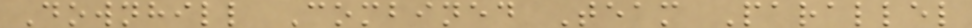Downhill Combined Team Parallel
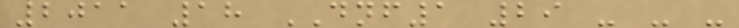2011 18 DNF1 29 - - -
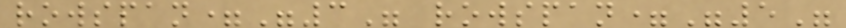rowspan="3" rowspan="5"
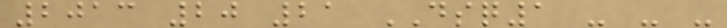2013 20 21 DSQ1 - - -
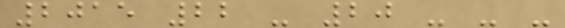2015 22 - 20 - - -
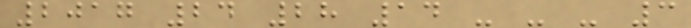2017 24 28 14 - - - 3
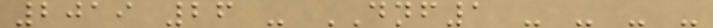2019 26 - DNF1 - - - -
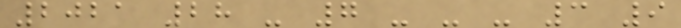2021 28 - 7 - - - 3 9
